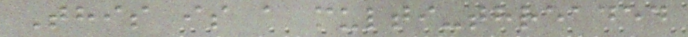This is a multi-threaded
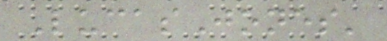LucasJones'
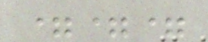===
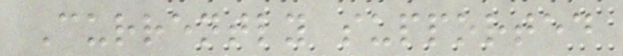Currently supported
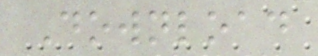Download
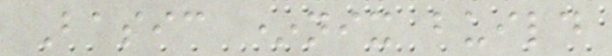Basic *nix build
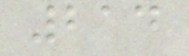214
